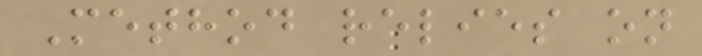Method relies on
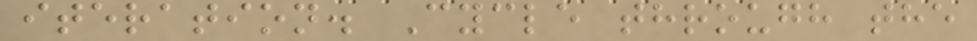iteration. Cycle through the
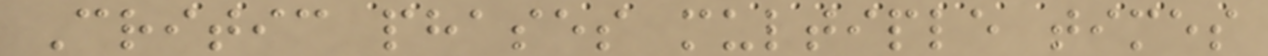Critic phases multiple times
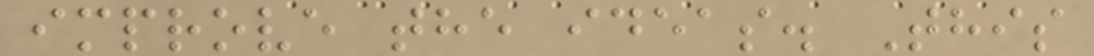improve the ideas. This
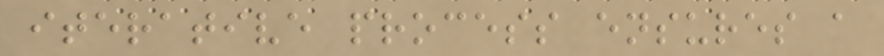iterative process ensures a
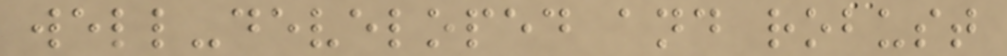well-developed and robust
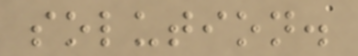solution.
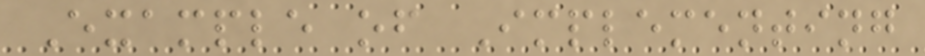Example of Implementing
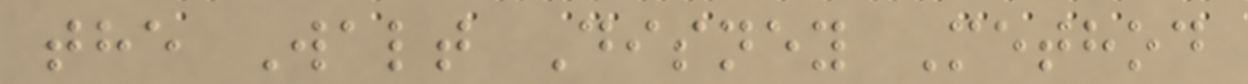the Walt Disney Method
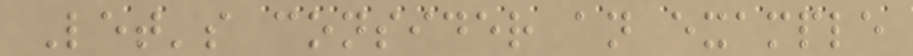Let's consider an example
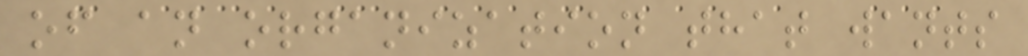of an organization that wants
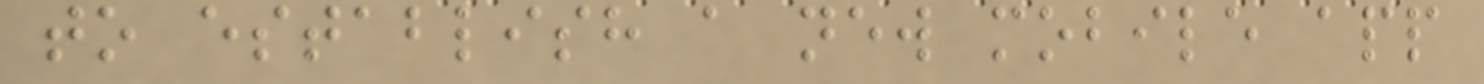to establish a new mobile app
